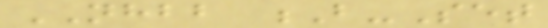NHBB B-Set
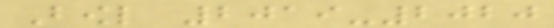Bowl 2019-2020
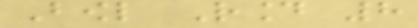Bowl Round 8
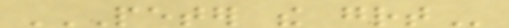PETER THE GREAT
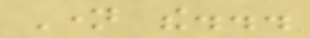Name the...
